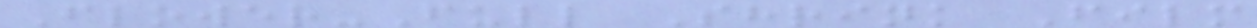Flower-Full Shrink Film
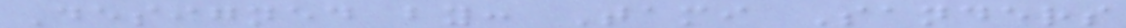Designed by: Tami Sanders
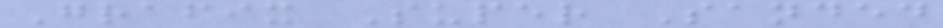Grafix Super Sanded
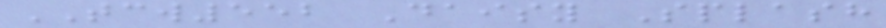TCW552 Daisy Splash
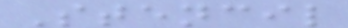Stencil
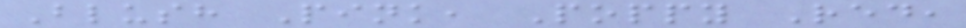Blush Pink, Poppy Red,
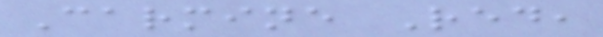Carmine Red,
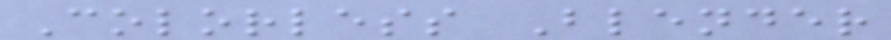Colorless Blender
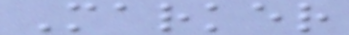Marker
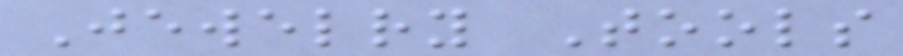Jewelry Tools
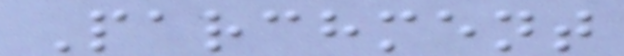Parchment
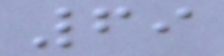69
